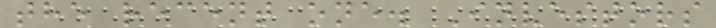the recent one. Investors
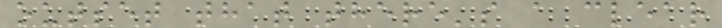outset that there's a clear
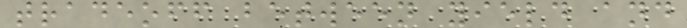tradeoff between yield and
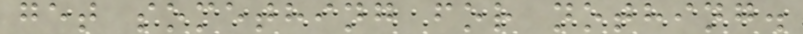get something for nothing.
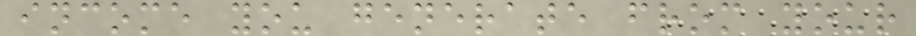income you generate from your
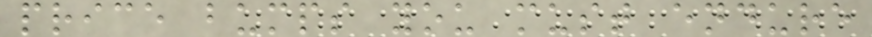price bumps you must endure
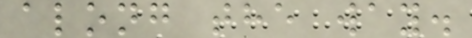along the way.
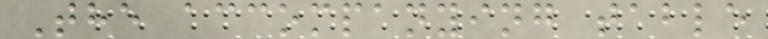The accompanying table
